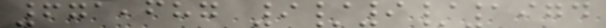671,687 9/9/1974
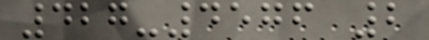427-4576 2
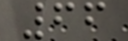66
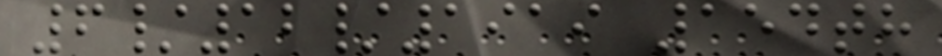6/12/1919 154th
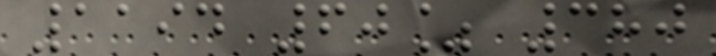1194 60% 380
